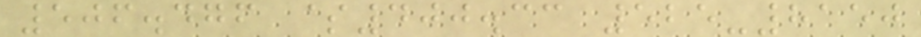506.476 $400.33 525-8150
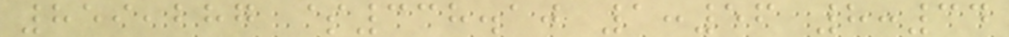859,287 $338.10 1:56 8:34
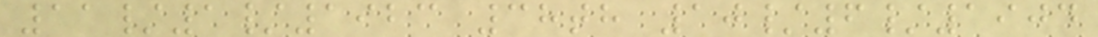11/1/1923 38th 10/6/1904
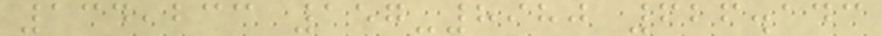134,233 157-8980 626.143
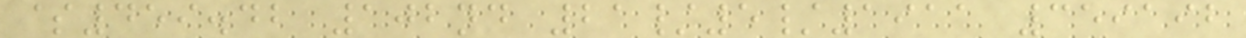$459.42 102nd 21/5/1911 359192
